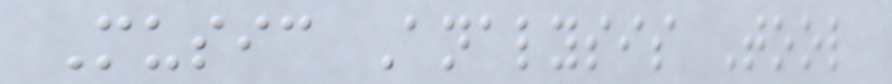Music Analysis Tool
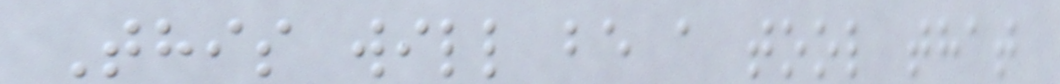This will be a tool that
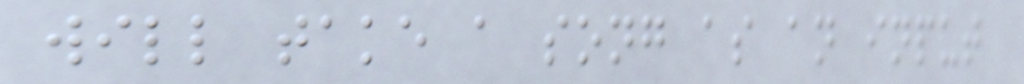will take a song as an input
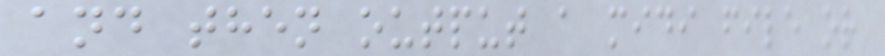and then output a midi file or
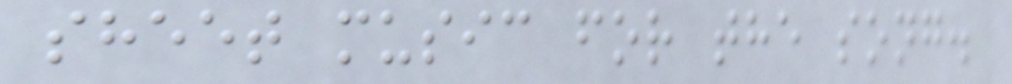sheet music for the song.
